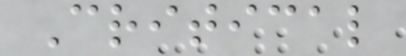Critical
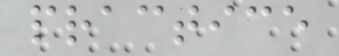practice
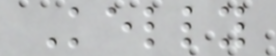Kelly
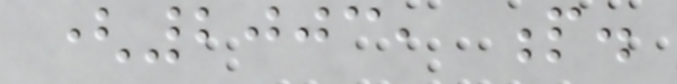(2003, p.
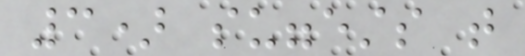3) suggests that
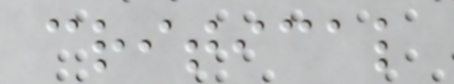critical
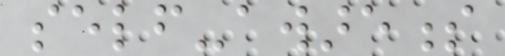self-awareness
